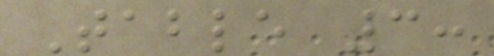Table 3:
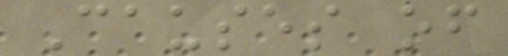Causes of
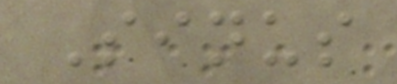Sinus
